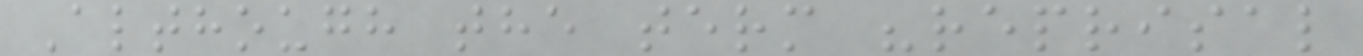Although the term "reprisal
